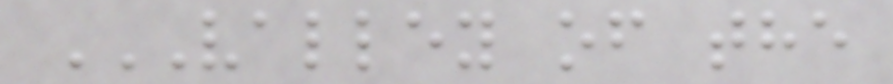VALLEY OF THE
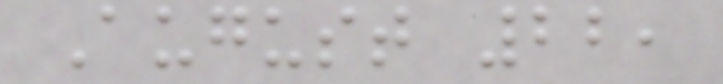August 22,
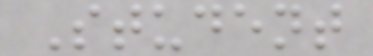Student
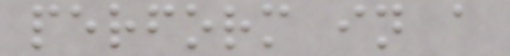perform in a
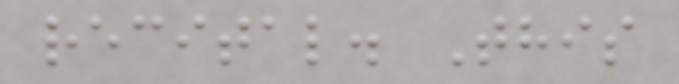recital. This
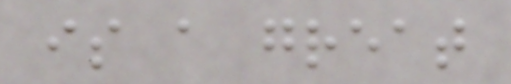is a great
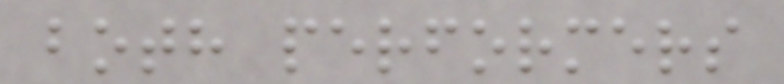both performers
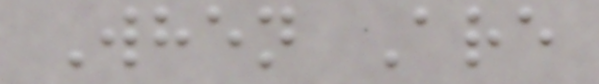When Are
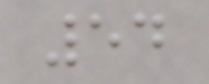54
